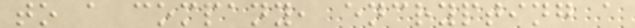to a company, encrypting a
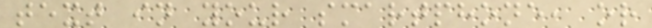text in your smartphone, or
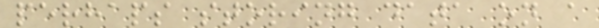perhaps storing data on a
